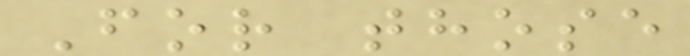For those
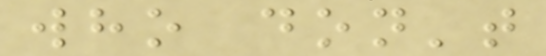who don't
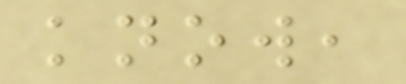know,
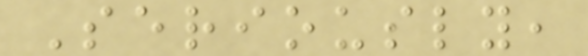Seriously,
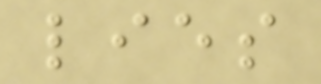lies
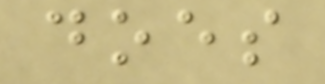does
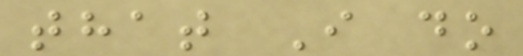that I do
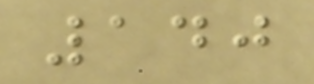140
